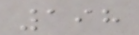198
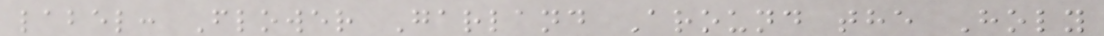label: Flower Garland Around the Holy
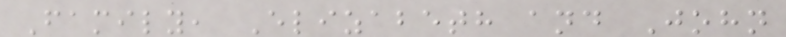Family, Elizabeth and John
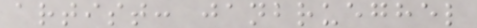artist: janbrueghel
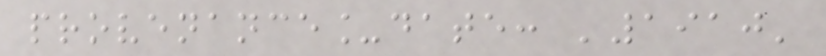provenance_date: '1910'
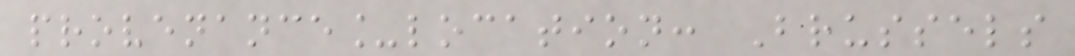provenance_location: Brussels
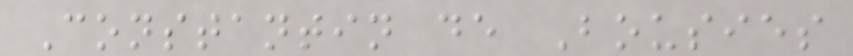Constantin de Bousies
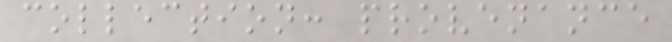collection: provenance
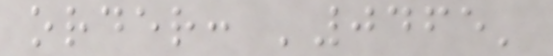order: '0465'
